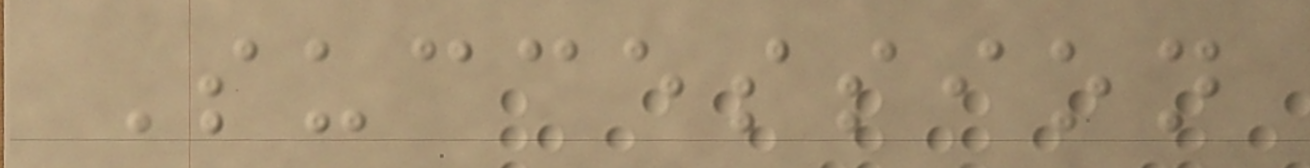Succession
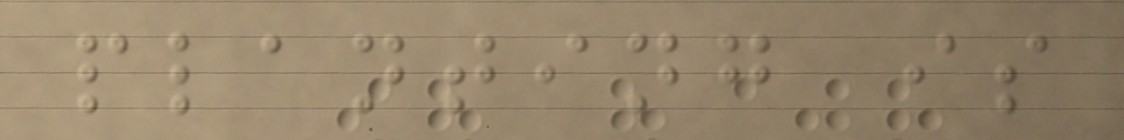planting is
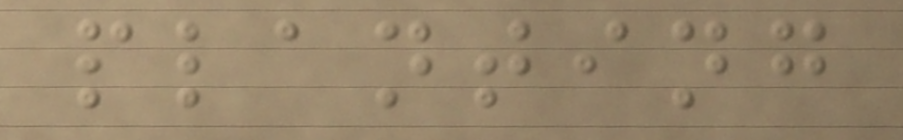planting
